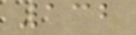132
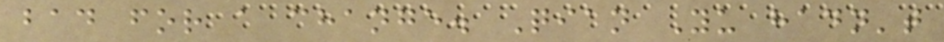bad for a change. Qian Yu hadn't
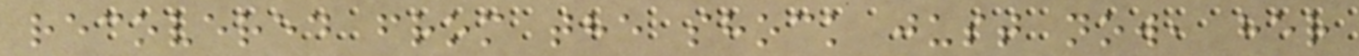recovered from the shock just now, her
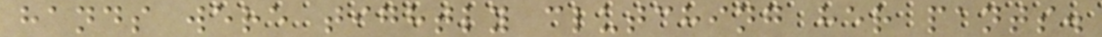hands were tightly clutching her pants.
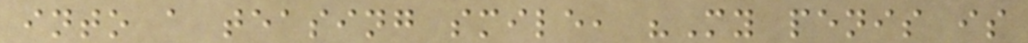into a teasing smile, "My penis is
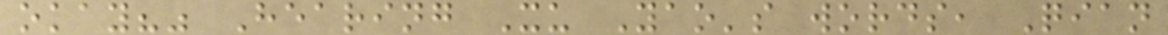okay?" Hearing Xu Yao's words, Qian
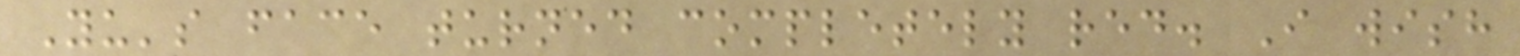Yu's face turned completely red. I wish
